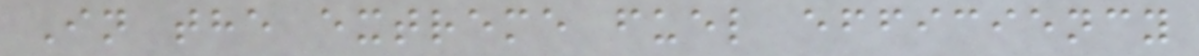In the extreme fuel efficiency
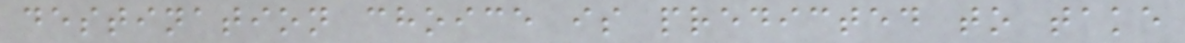destination choice is predicted to take
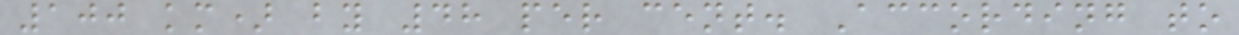100 km) by 48 per cent. According to
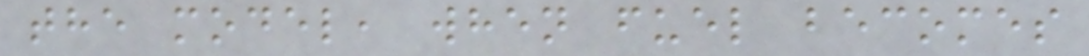the model, when fuel becomes
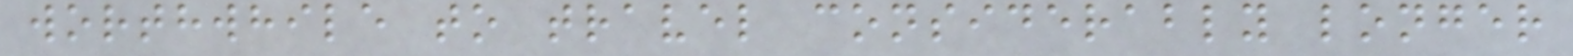worthwhile to travel considerably longer
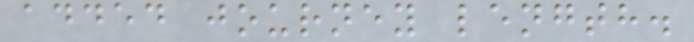added journey length.
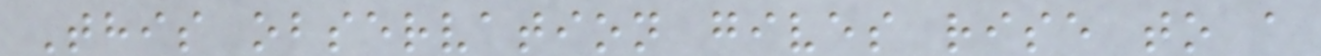This observation gives rise to a
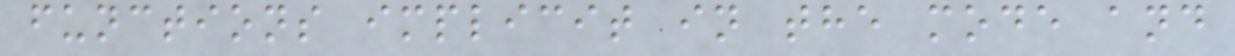functions implicit in the mode and
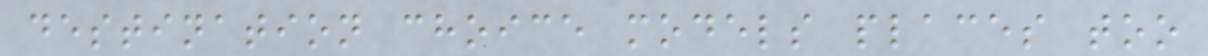destination choice models places too
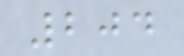204
